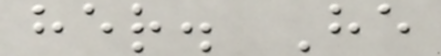her. He
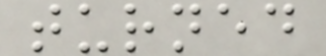turned
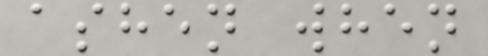ashen when
